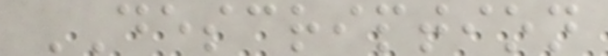DESCRIPTION
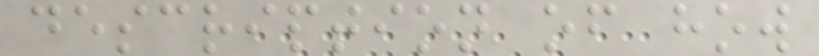description of how
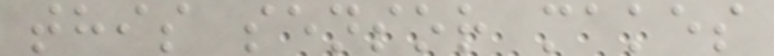this sensor makes
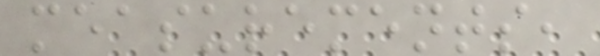measurements,
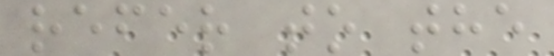refer to the
